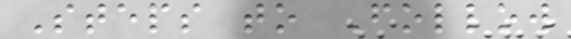Steps to Follow
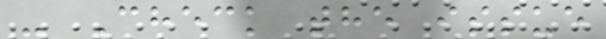- Check the issue
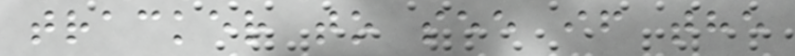tracker to see if the
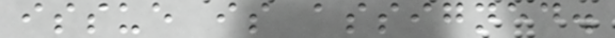issue is assigned.
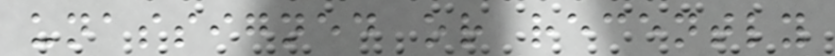unassigned or recently
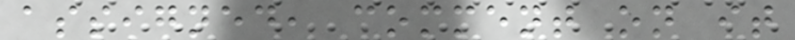assigned, comment on it
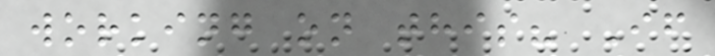working on this? If
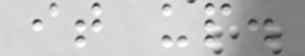it up.
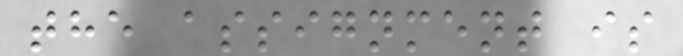the assignment is
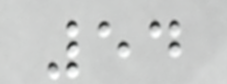54
